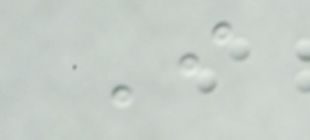I
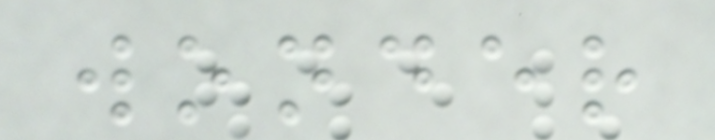wonder
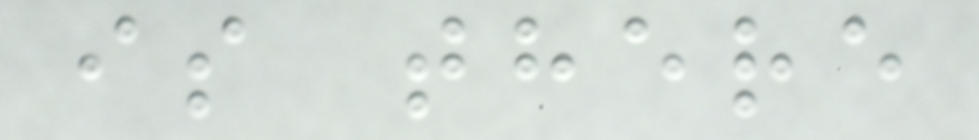is there
